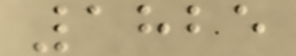1825
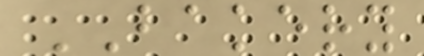BAKERY
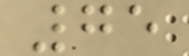75
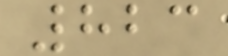823
